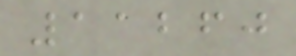11260
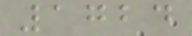1724
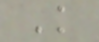K
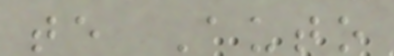te Auto
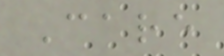Care
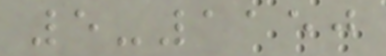5-1150
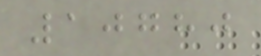10780
